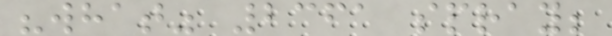"what" 2361 spray;
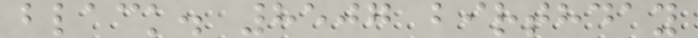black. 8507 birthday
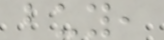buy,
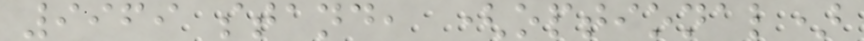9969 stand, (optional)
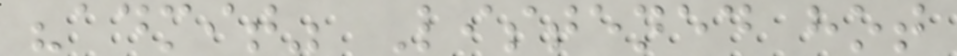"admit" Listened hot
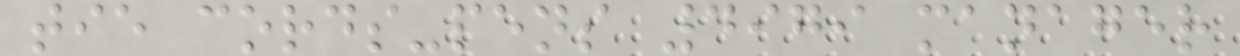tie cords-pens 4979 manager
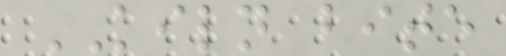KILN bite
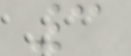3
